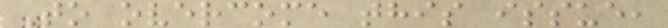To overcome this issue,
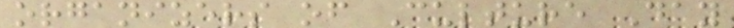organizers of Culture Day
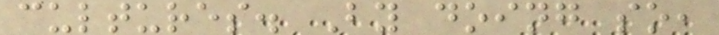cultures. By doing so,
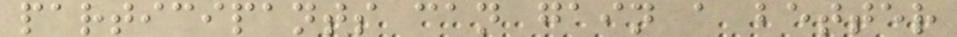participants can gain a better
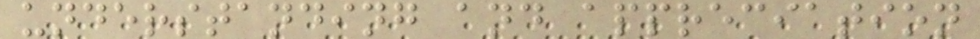understanding and appreciation
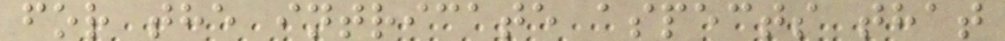for the intricate aspects that
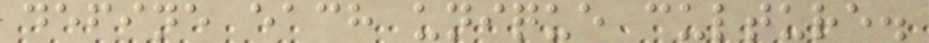define each unique culture.
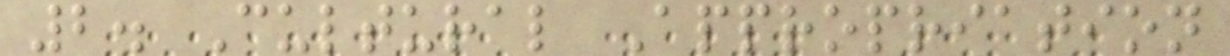2. Cultural Appropriation
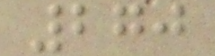270
